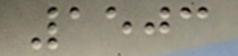1503
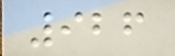926
